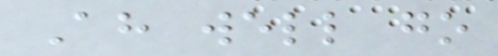Ah well go
